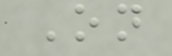On
